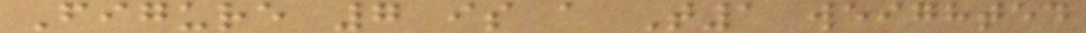Figure 7 is a T1 weighted
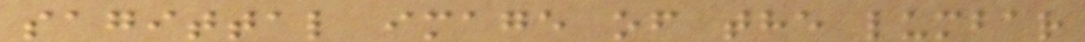sagittal image of the lumbar
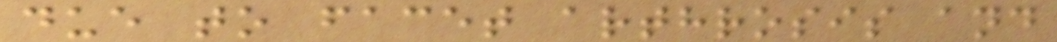due to facet arthrosis and
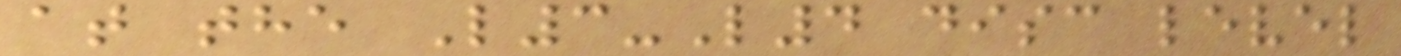at the L3-L4 disc level
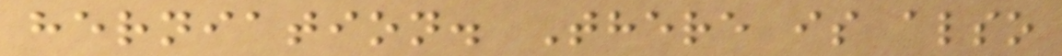herniation. There is also
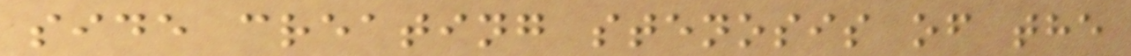side creating stenosis of the
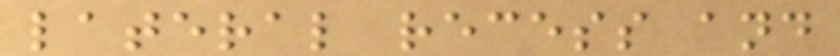lateral recess and
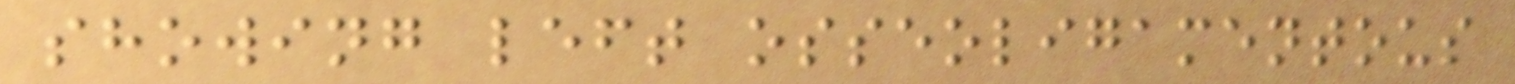showing left osseoligamentous
